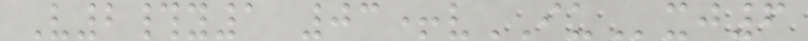V2#y1 03+vIUxj6
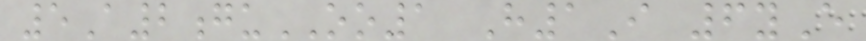5A2guOO1 H1I 6yE
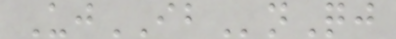UjIBnQj
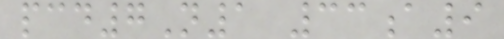pcd7N1 33a9
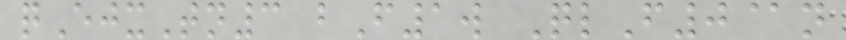qEjxTn3 bF1w QlF0@n
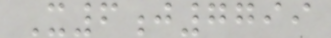X6j7799
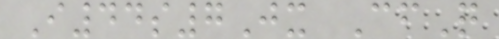I44s7Jx CfQ
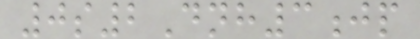0s2Dnh3jp
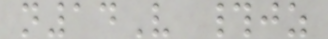n14V #jz
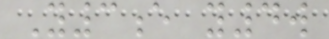Y3e y4w
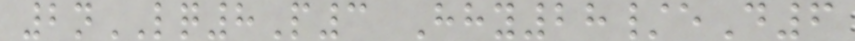2nLQ8P3 Hhy28/eD6
